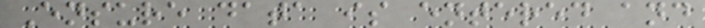Ensure data is entered and
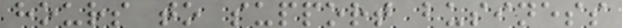hours to support business
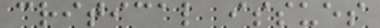critical issues
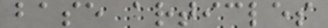base articles
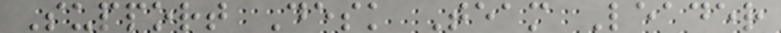Support Desk Team Leader
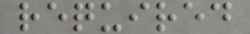required
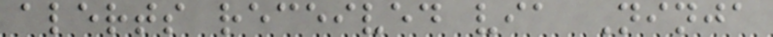alerts received via Ninja
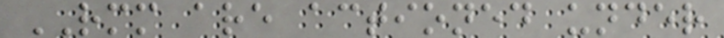RMM are actioned under
